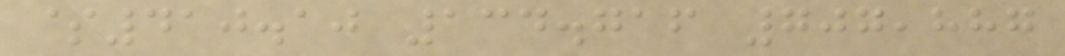$410.10 134.716 707,887
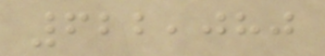622,080
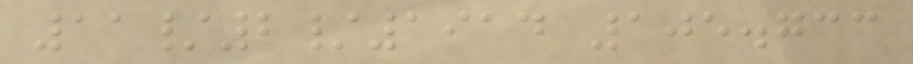11/2/1914 105.733
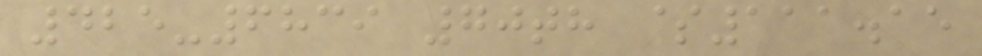425-6839 70th $111.15
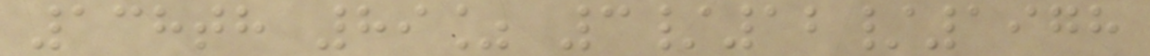138th 89% 3/12/1978
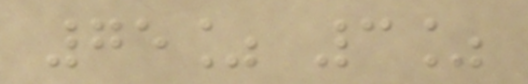75% 3%
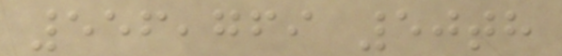556,769 50th
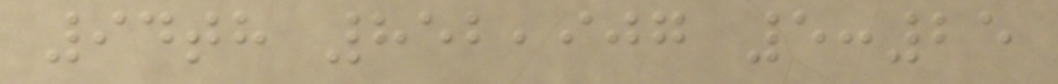94th 852,907 5:25
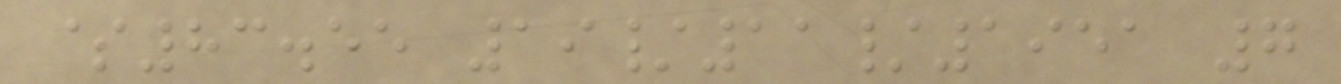$83.55 19/11/1951 7
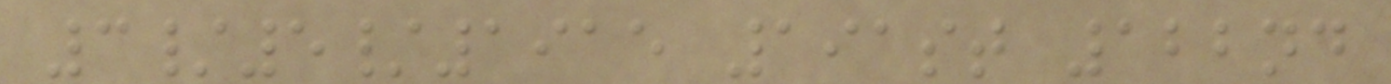3/5/1915 191st 122nd
